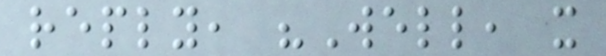reply, "Well, it
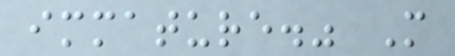immature." More
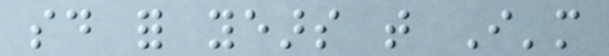said for years that I'm
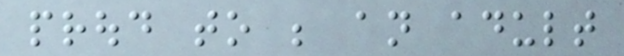proud to be an adult
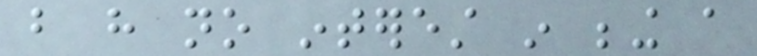but have no interest in being a
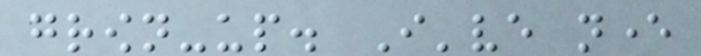grown-up. I've never
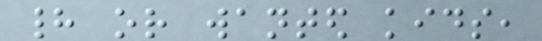had or wanted kids,
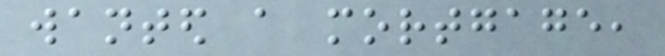wanted a mortgage,
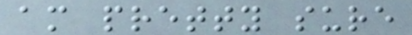am pretty sure
